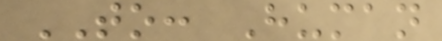TO: Human
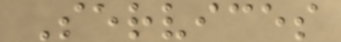Services
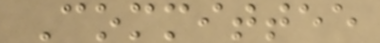Committee
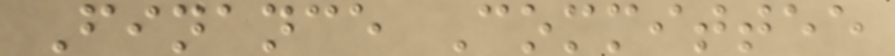Finance Committee
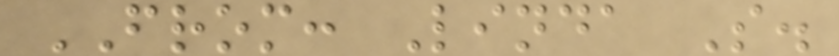FROM: Linda S.
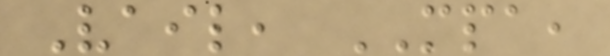Vail, MPA,
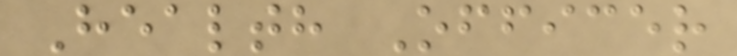Health Officer
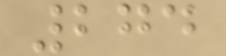274
